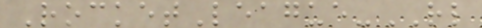RocketLeague-RL
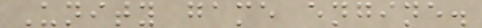Unity game engine.
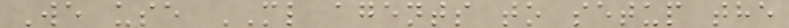We use ML agents to setup the
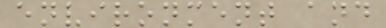environment and
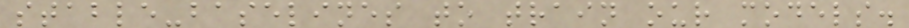stable-baselines to train our models.
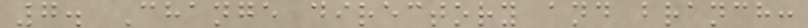7. Change directory and branch:
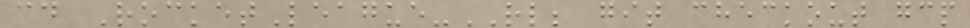cd RocketLeague-RL; git checkout gcp
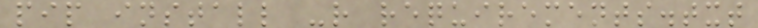pip install -r requirements.txt
